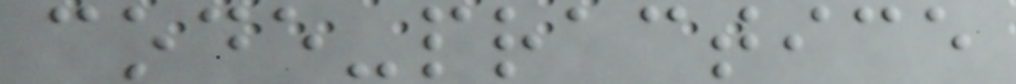code-practice
